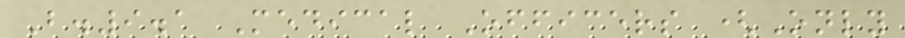B.9.1 Medical Officers (Only
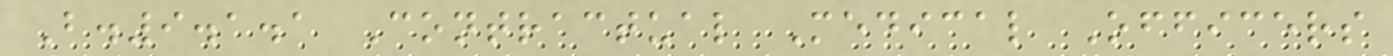B.9.1.1 Contractual Medical Officers
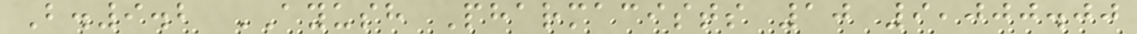B.9.2 AYUSH Pharmacists 10 9,000.00
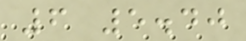6 5.40
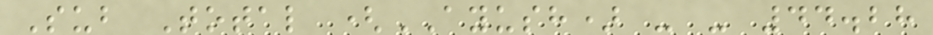Sub Total (AYUSH) - - 44.28
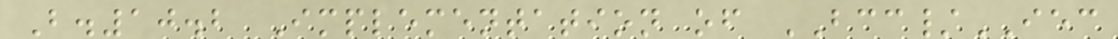B.10.2 Implementation of BCC/IEC
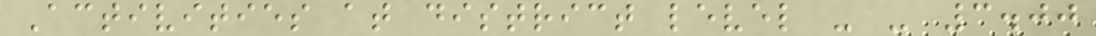Activities at district level - - 3.00
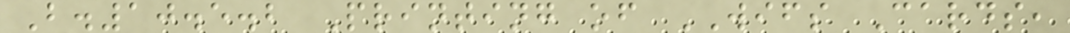B.10.5.2 Printing of WIFS Cards,
